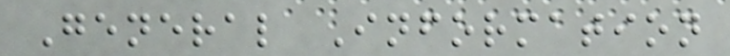General Information
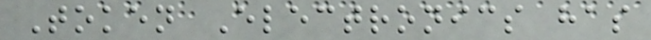Token Electronics has
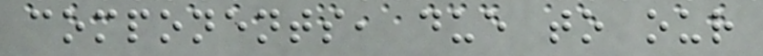components, due to our
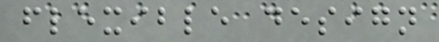flexible design
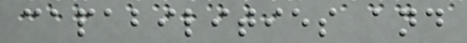capabilities and
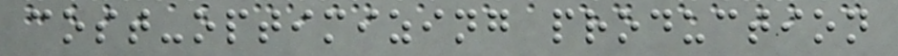cost-optimizing production
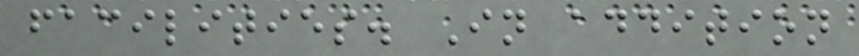facilities. In addition
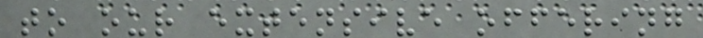to our extensive offering
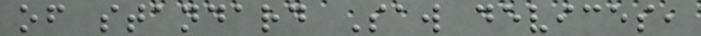of standard Saw devices,
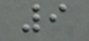9
